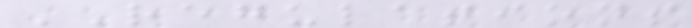REGULATIONS
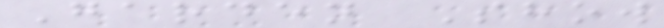Garden Show
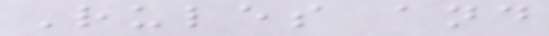Rules and
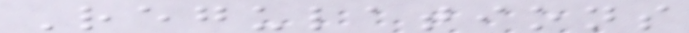Regulations
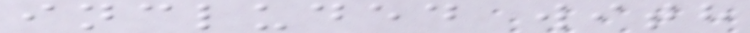included with
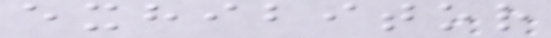exhibitor
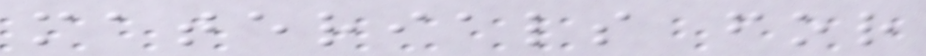materials for
